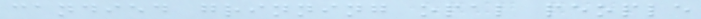candied grinning opal people
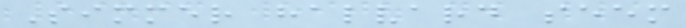Simmer halvard seem
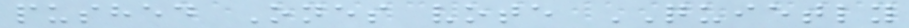pushed Ones vote QUIETLY
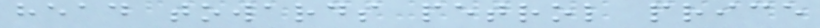head towards petrol price
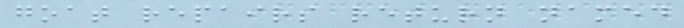goat repairs return named
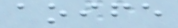aoife
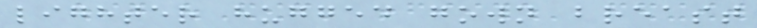lighter hugged gown breast
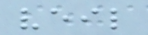veil
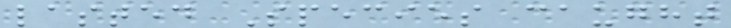lasted Species caught
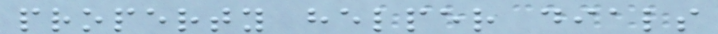property helper dials
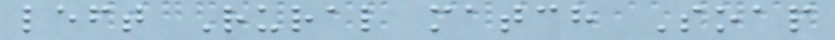left Rural match Soap
